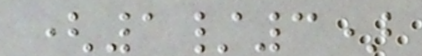(1/3)
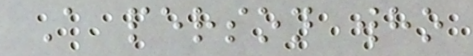A person who
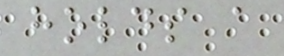holds a
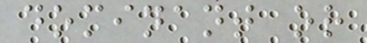dominant or
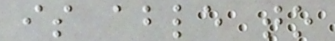is able to
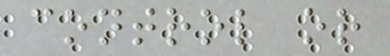control or
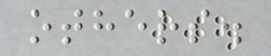others.
